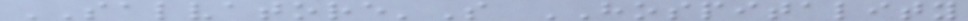SALVATORE'S HOSPITALITY
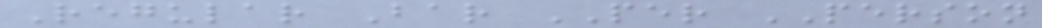Regular Bar PER PERSON
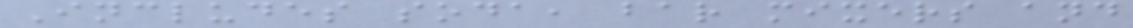Includes soda, bar mixers and
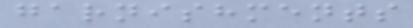garnishments
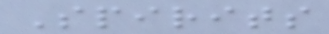Spirits
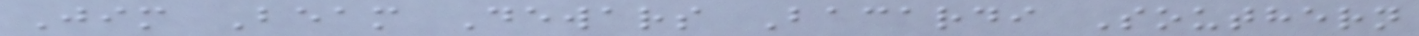Jim Beam Dewars Bacardi Southern
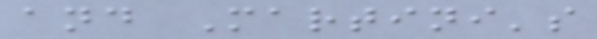and Martini's
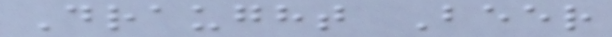Draught Beer
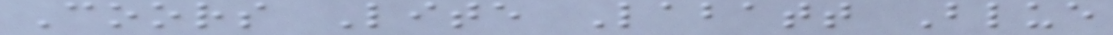Coors Lite Labatt Blue
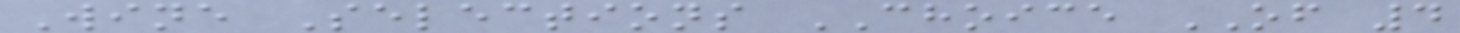Wine Selections CHOICE OF 4
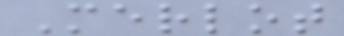Merlot
